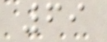69
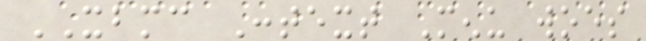XBMC Context Menu woes
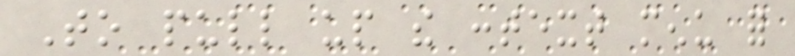To pull up the context menu for
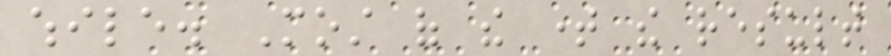while. Most of the time the result
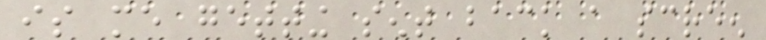is me getting sent back a screen
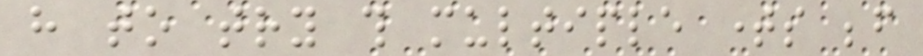have to try this multiple times before
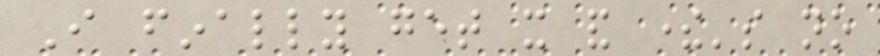I finally get it and there's no
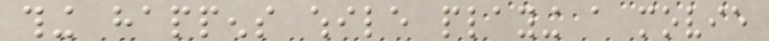thing happens while playing a movie
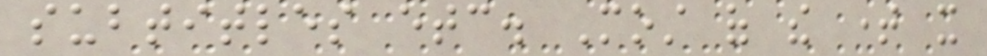subtitles etc. Most of the time it
